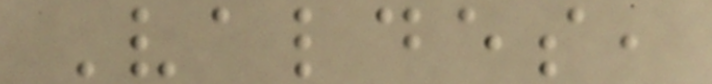Valdes,
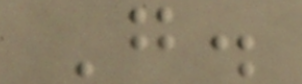G.
